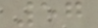57
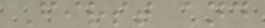First and
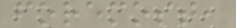foremost,
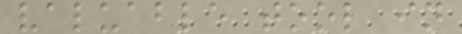valuable tool in
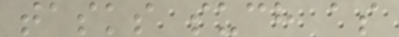tasks such as
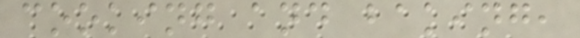cooking and baking,
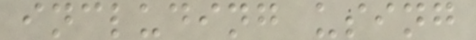including using
